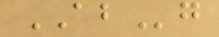ABg
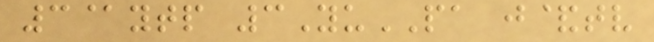3@ytp 3YuPA j&tv
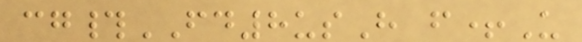cg#FD8usH f+U
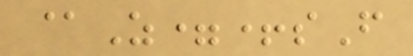@Z=+sF
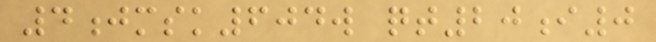4jmsk604w qt20i0
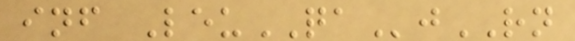inf LeuQAjRN
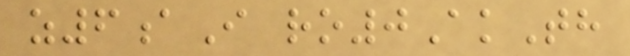z6aI ro0AkTh
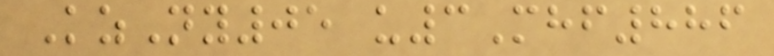KzNy05 u3Mhf886
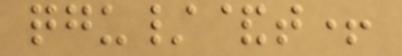qgu/&t+
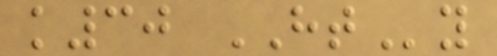k30 HTy
